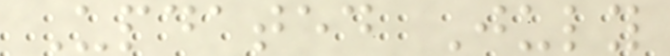Updated July
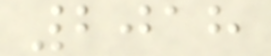2018
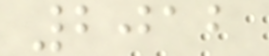2012
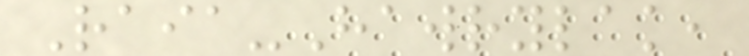Raia-Hawrylak,
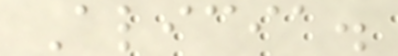Alicia.
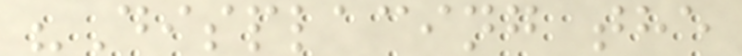"Displacing the
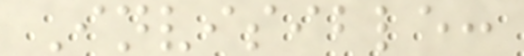Invisible:
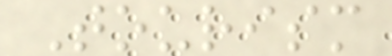Tourism
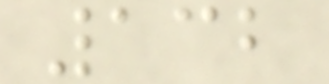132
